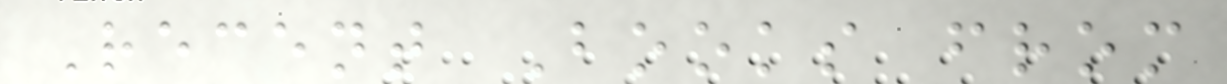Recent Books from
